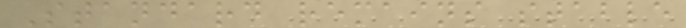Standard remains stable
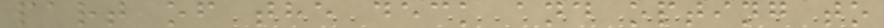part of the deck and opting to
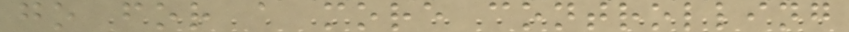go for a more controlling
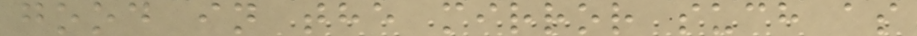good in the mirror such as
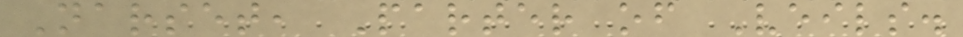Narset, Parter of Veils.
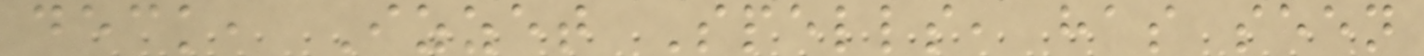deck, Izzet Spells, has seen
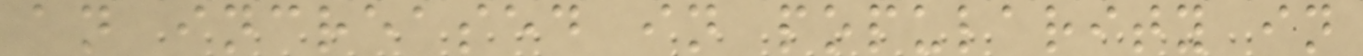an increased in popularity in
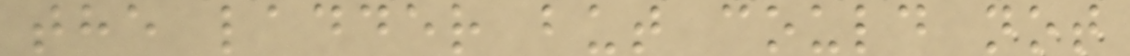the ladder but could not
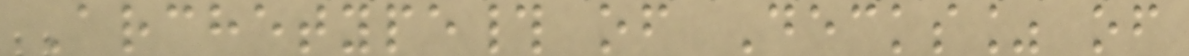Archetype# of Decks% of
